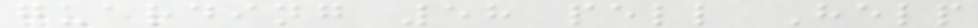guarding 58 pell Help
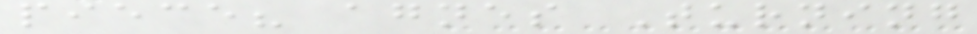piece? agnes Turning
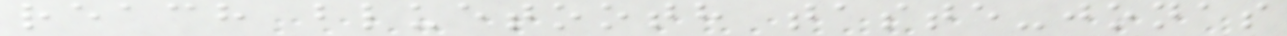reach bluetooth taste-jonas
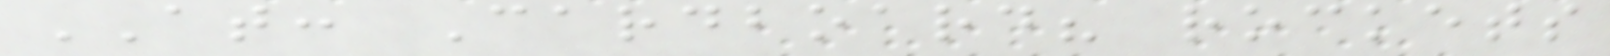AT: Cardboard? rockets
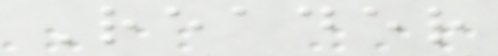Reader
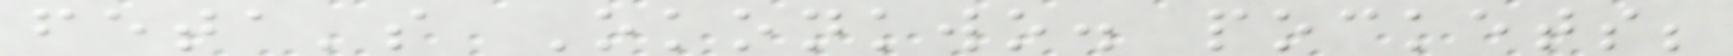feta's Okonkwo. pockets;
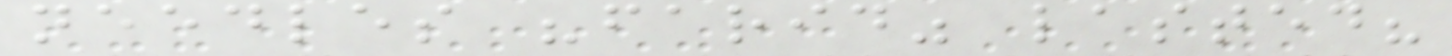needles "farid" lasted?
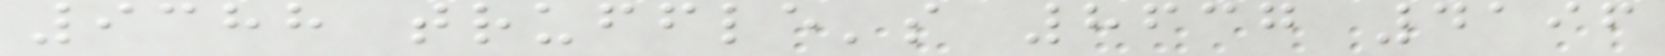9388 truffle's 8637 4196
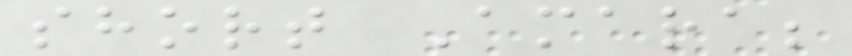short Amara;
